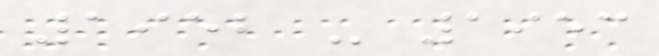1952 - 1953
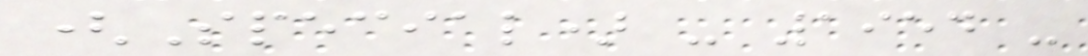(Special) - 1954 -
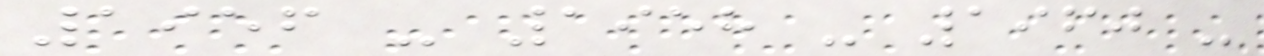1956 - 1958 - 1960 -
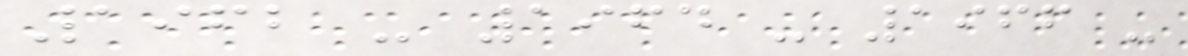1962 - 1964 - 1966 -
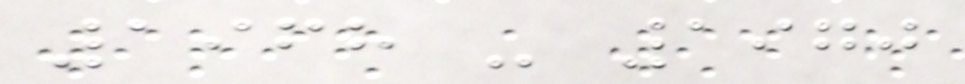1968 - 1970
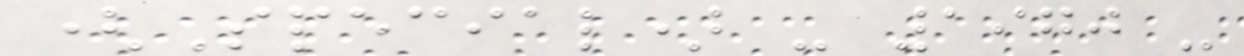(Special) - 1970 -
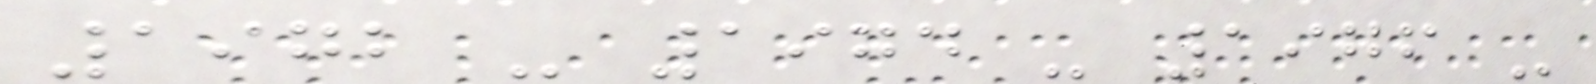1972 - 1974 - 1976 -
